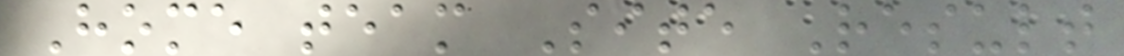Home team Site Result
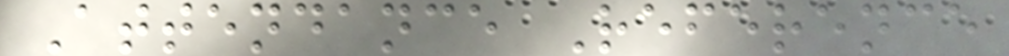Attendance Reference
